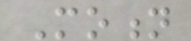Motion
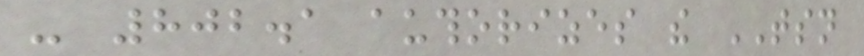- 802.1 authorizes the TSN
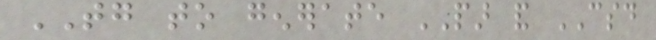TG to generate PAR and CSD
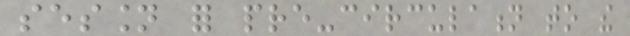session for pre-circulation to the
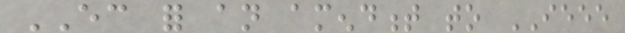EC for an amendment to IEEE
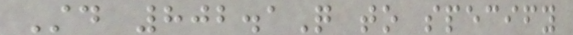Std 802.1Q to specify
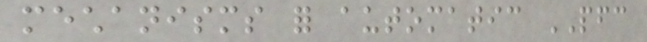mechanisms for automatic PFC
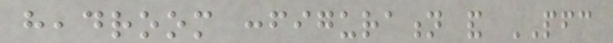headroom configuration and PFC
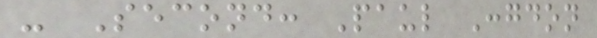- Second: Paul Congdon
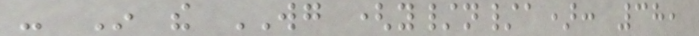- In the WG (y/n/a): 38,
